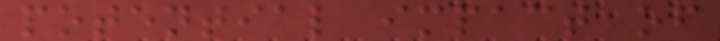potential impact of
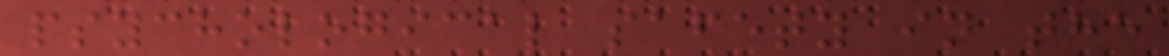psychological safety in the
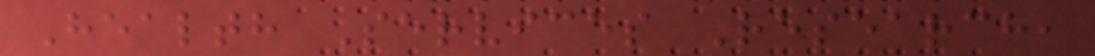Health Services Research,
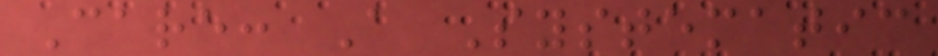Care: A Systematic
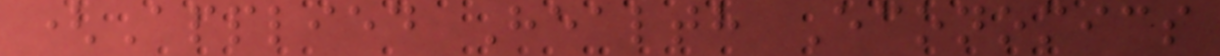(Applied Health Economics
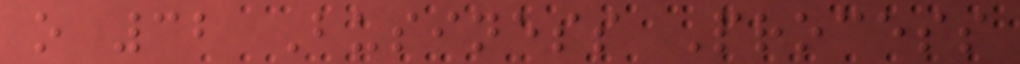o 32 Business Process
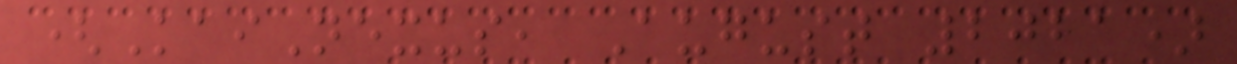(KaiNexus, August 2021)
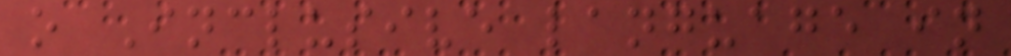o Inclusive language in
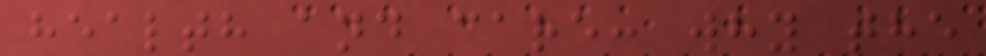health and care: why the
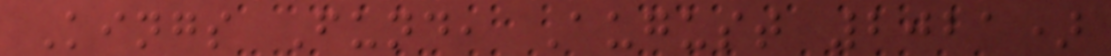Kings Fund, August 2021)
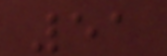51
